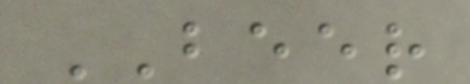BEER
